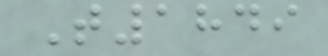T1849
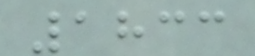1833
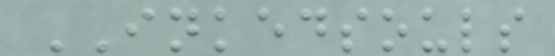INKEDSOULS
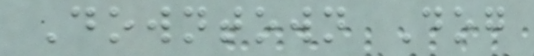Downtown Dog
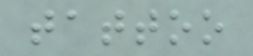tattoo
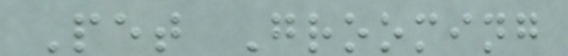Pet Grooming
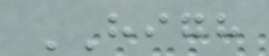HIGH
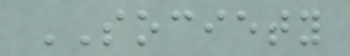SOCIETY
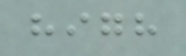high
